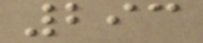293
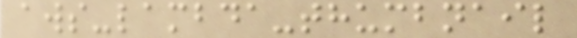aws-lambda-thumbnail
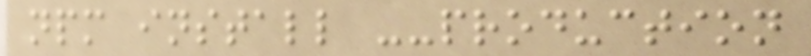npm install --production
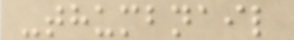-thumbnail
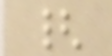{
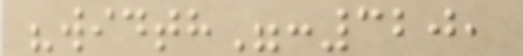"width":320,
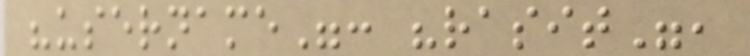"username": "rasit",
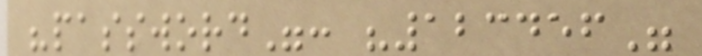"password": "123456"
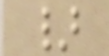}
